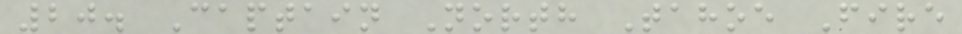20. Captain North Tahoe Fire
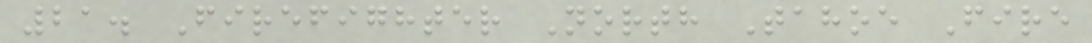21. Firefighter North Tahoe Fire
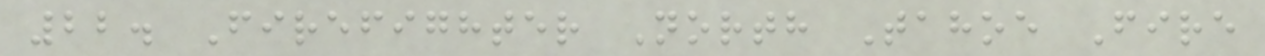22. Firefighter North Tahoe Fire
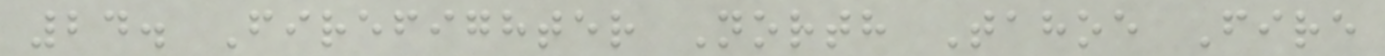24. Firefighter North Tahoe Fire
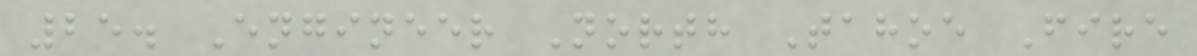25. Engineer North Tahoe Fire
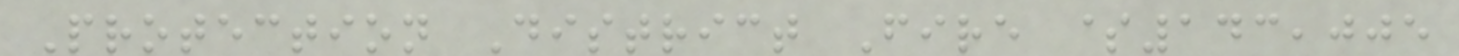Protection District Fire $143,005
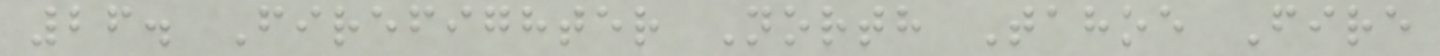26. Firefighter North Tahoe Fire
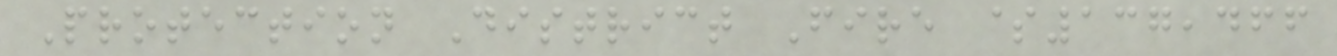Protection District Fire $137,466
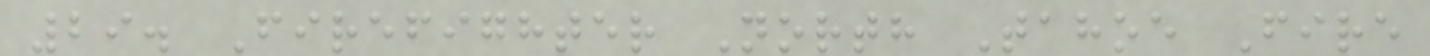29. Firefighter North Tahoe Fire
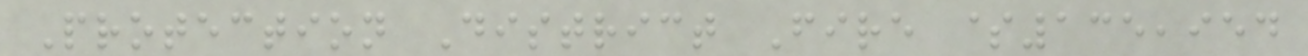Protection District Fire $135,954
